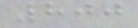800
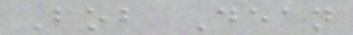Bob Dean
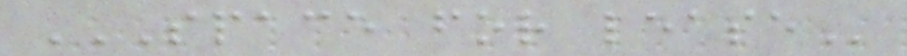SPACE FOR LEASE
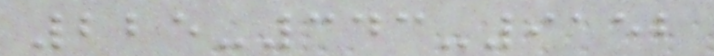225-343-9152
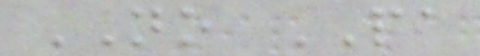NO PA
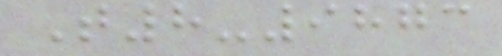T8-9873
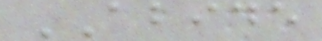ABIDE
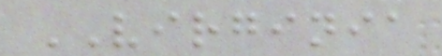VIRGINIA
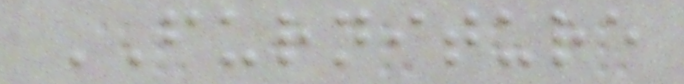FURNITURE
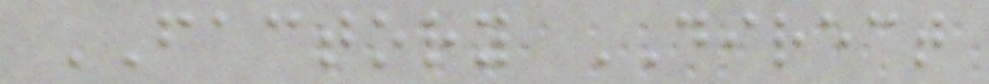FACTORY DIRECT
